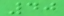40
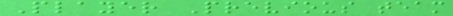Player Previous team
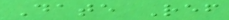Date Ref
